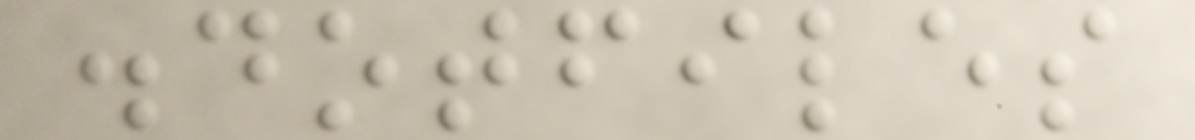.dotfiles
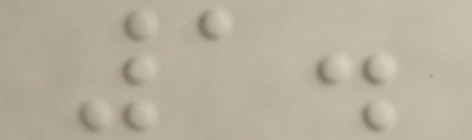1.
